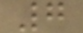7
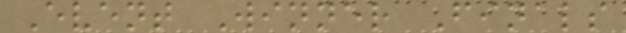Event Winner Finals
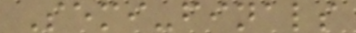Semi-finals
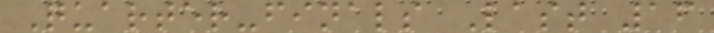Quarter-finals Last 16
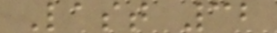Last 32
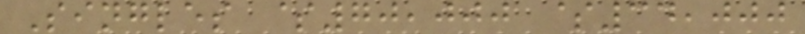Singles $70,000 $34,000
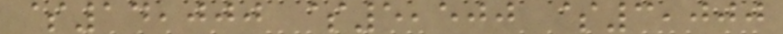$14,000 $5,500 $3,000
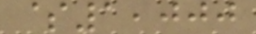$1,000
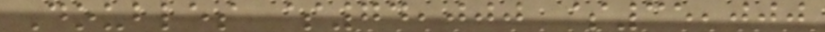Doubles $74,000 $35,000
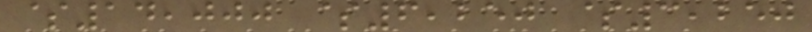$14,000 $6,250 $3,250
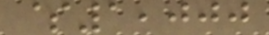$1,000
